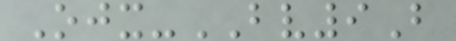Ojx-BV9B
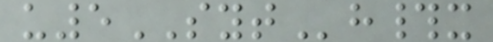u5SYTh#x
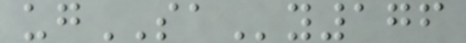ugSAy176
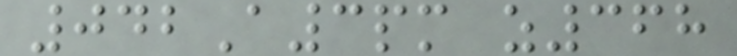042A3pm z368
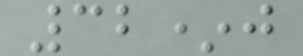32*j
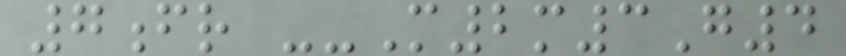7fr --M2m3G4
